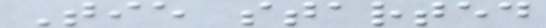Tie started
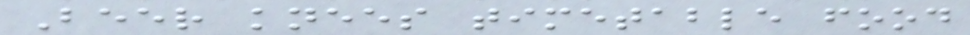Beer knees timetable food
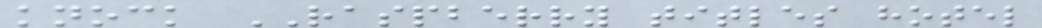knock RASPBERRY titles hotel
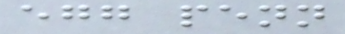egg penn
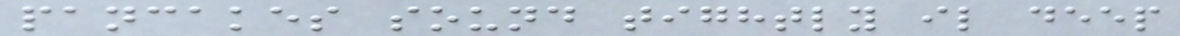pancakes sound tightly il deep
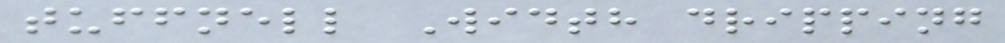tuffnell Width dripping
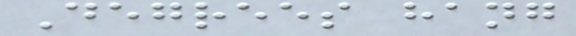Degrees hang
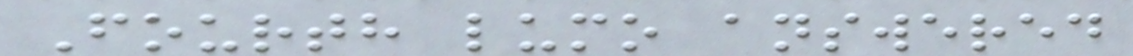Fourth lumo answered
